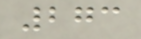273
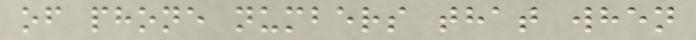of phone numbers that when
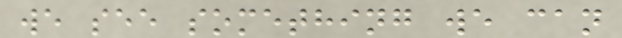we see something we can
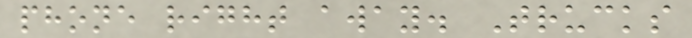phone right away. Trucks
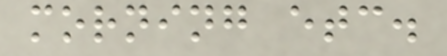morning etc.
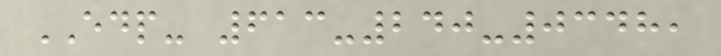EDP- 613-240-0348,
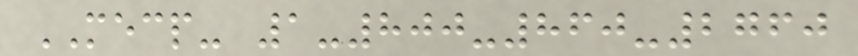MECP- 1-800-860-2760
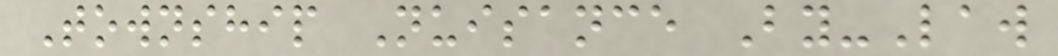Township Nuisance By-Law
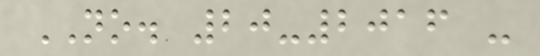NO. 20-2016 -
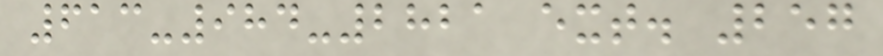613-984-2821 ext. 257
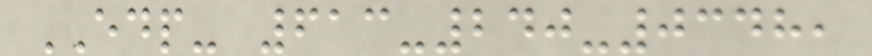EDP- 613-240-0348,
